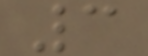3
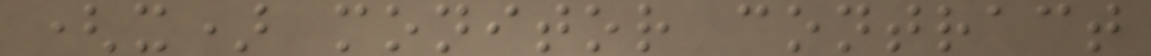(x) monitor contract
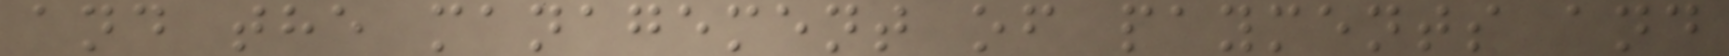and the management of payments and
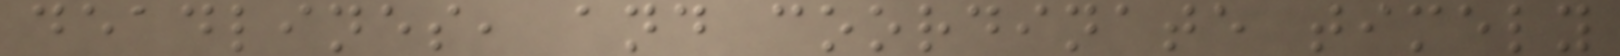deadlines, and coordinate timely
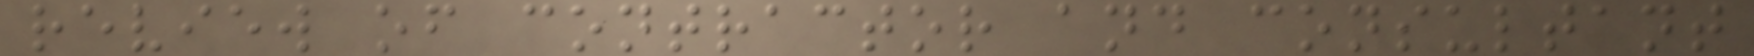review of contractor and consultant
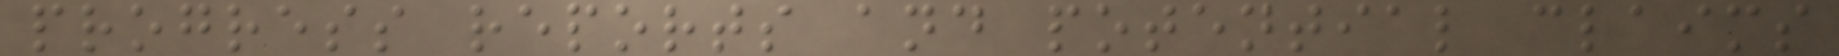progress reports and potential claims
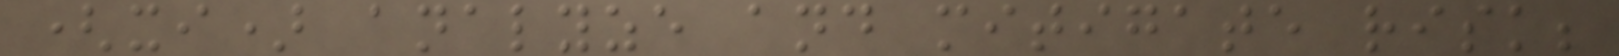(xi) analyze and mitigate risk;
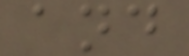and
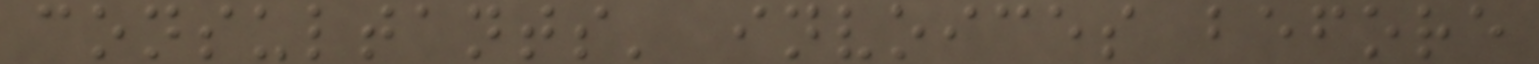consultants' invoices before
